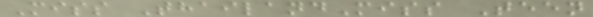Miss ThailandMiss Teen
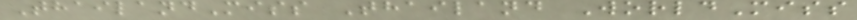ThailandMiss Thailand WorldMiss
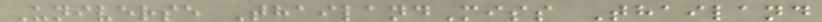Universe ThailandMiss Thailand
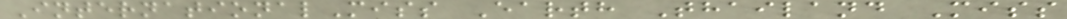InternationalMiss Earth Thailand Miss
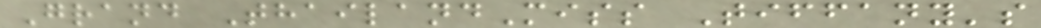Grand ThailandMiss Tiffany's
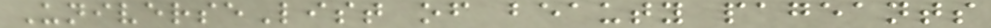UniverseList of beauty pageants
